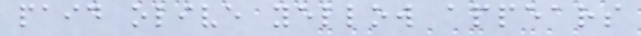paid olive yellow appears
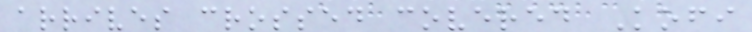arrives crossed covered Kofi
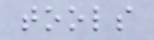tools
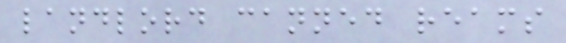landlord canned reams
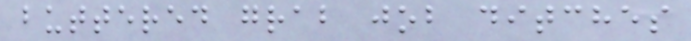buttered grab job ditches
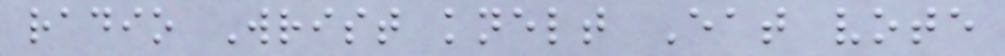radio Wrist knelt Eat vote
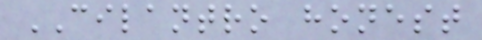CILANTRO honest
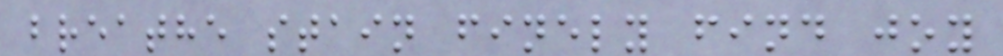breathe stain finely find joy
